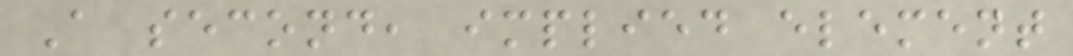A second, implied element
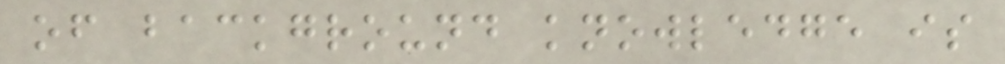of background knowledge is
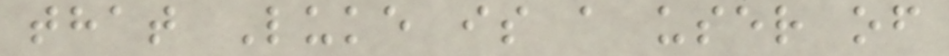that Luke is a user of
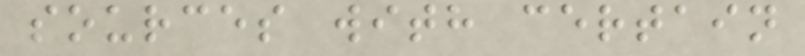sources with certain
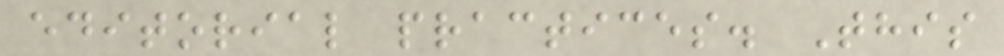editorial practices. This
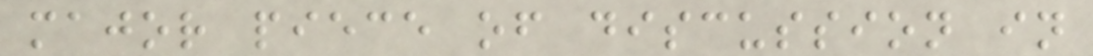major piece of discussion in
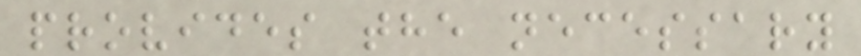provides the necessary
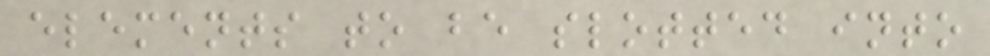elements to be slotted into
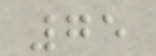75
